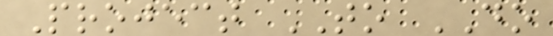Project TO DO
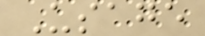Usage
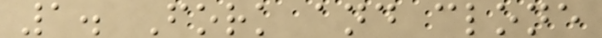1. Fork and clone
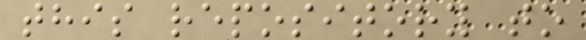this repository to
